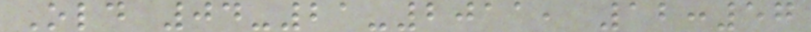Old 04-21-2011, 12:57
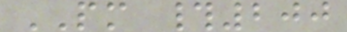PM #200
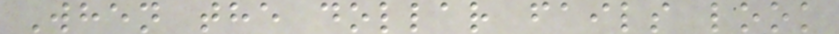When the dollar fails look
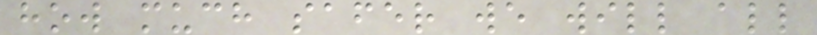how much safer we will all
